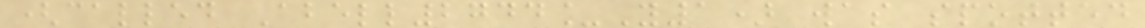(called Abell2744_Y1) was spotted
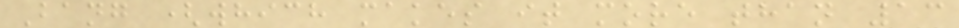Bang (which makes it more than 13
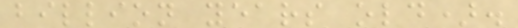billion years old).
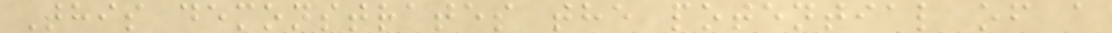This demonstrates the potential of a
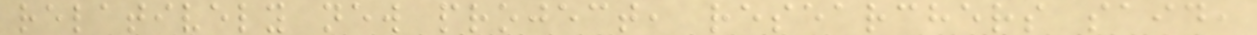relatively new project, researchers said,
